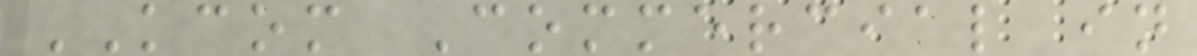KCOM Commercial in
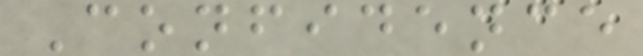Confidence
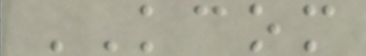KCOM
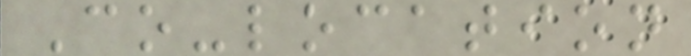Co-location
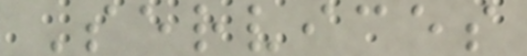Services
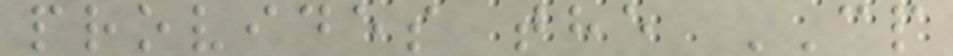provides the CP
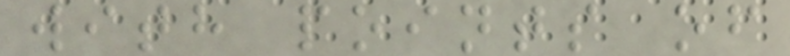with points of
